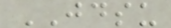JDSU
